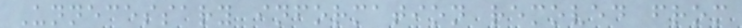Unnecessary information removed from
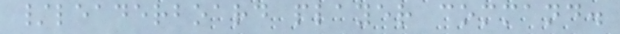/leaderboard player command.
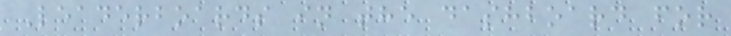Leaderboards in the dashboard for
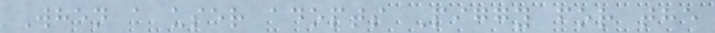When a user adopts Piggy for the
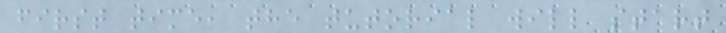first time, the tutorial will start
